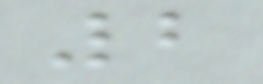2
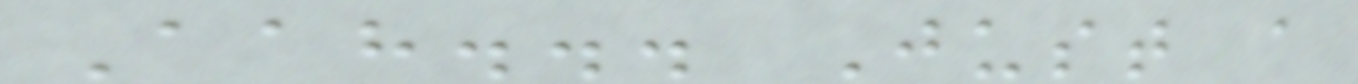Aah... Just a
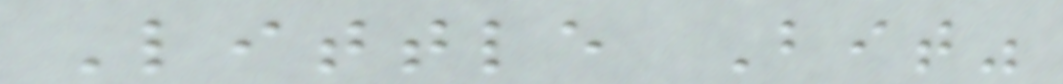Little Bit"
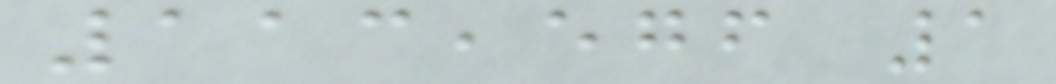113,576 1
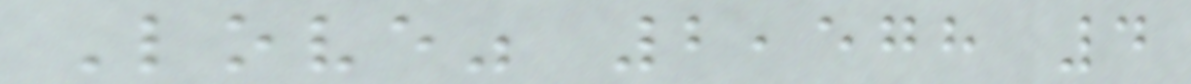Love" 2,578 4
